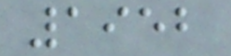1952
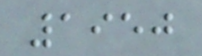1950
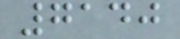7140
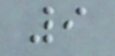9
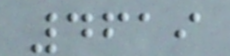4619
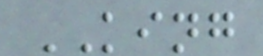KING
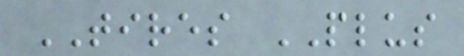TIRES PLUS
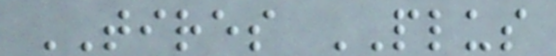TIRES PLUS
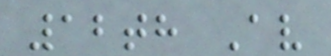12th Av
